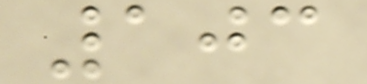103
